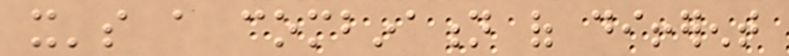it's a combination of different
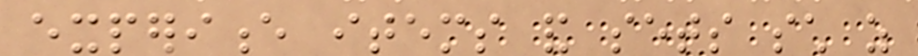experience items and sets such as
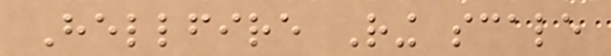Hellfire Ring scale
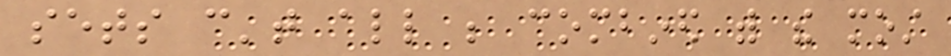sets can't all be combined with the most
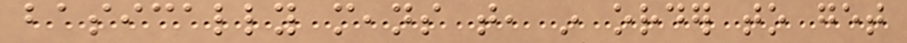basically means that, in order to get
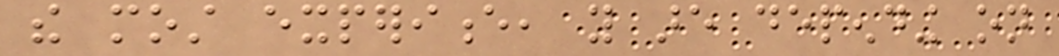the most experience, you are depending on
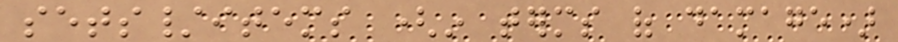sets/items (in terms of damage)
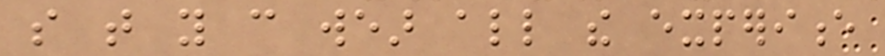so that you can wear all the experience
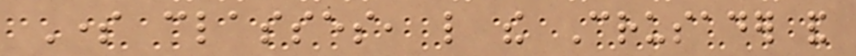Some classes, like the Crusader and
